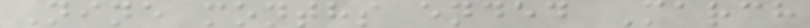Nine months ended March
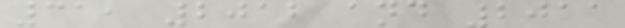31, 2012 and 2011
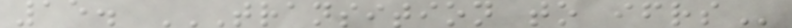15. TRANSITION TO IFRS
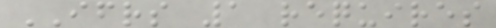IFRS 1 requires
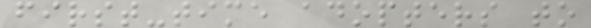first-time adopters to
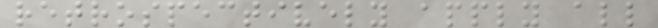retrospectively apply all
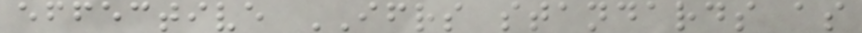effective IFRS standards as
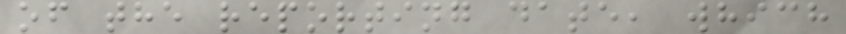of the reporting date, which
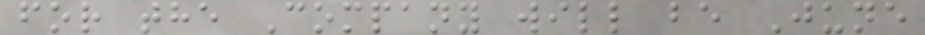for the Company will be June
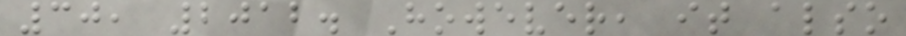30, 2012. However, it also
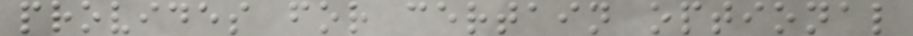provides for certain optional
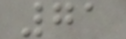71
